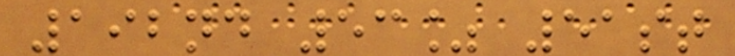192nd 53% 51st
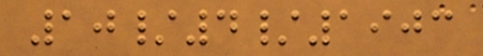10/4/1903
